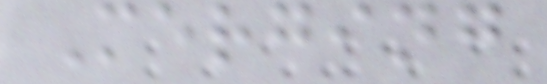Merging
